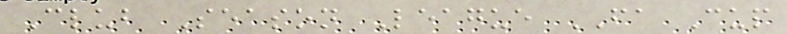Club Season League FA Cup
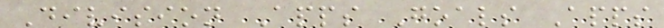Division Apps Goals Apps
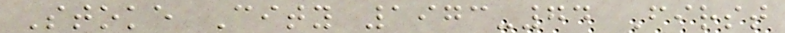Stoke City 1973-74 First
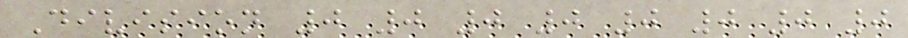Division 0 0 0 0 0 0 0 0
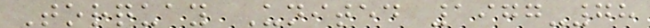Torquay United 1977-78
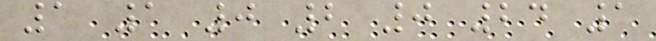1 1 0 2 0 24 1
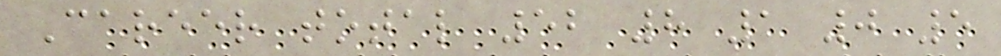Career total 52 8 1 0 5
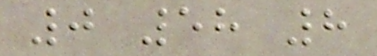0 58 8
